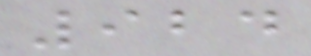924
